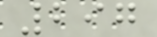297
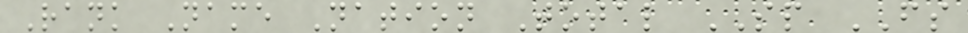Rank Name Nation Total SP FS
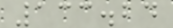133.24
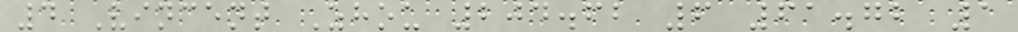4 Vincent Zhou 204.62 6 61.72 1
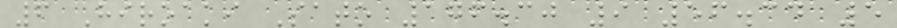6 Hiroaki Sato 176.30 9 56.34 5
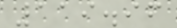119.96
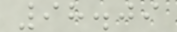98.09
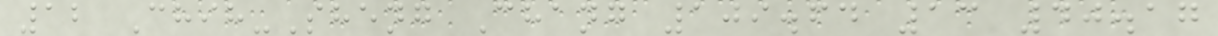12 Chih-Sheng Chang 109.64 13 40.17
